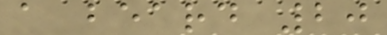a beard 20
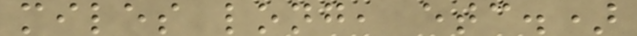miles long, etc.)
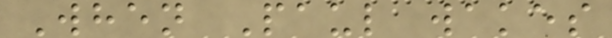When Paul wakes
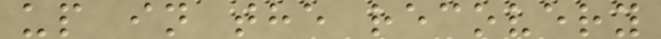up in the recovery
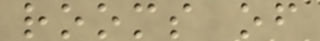rooms of
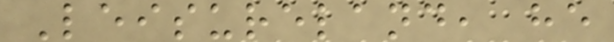Leisureland, he
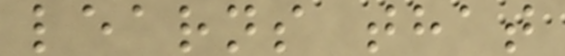learns that
